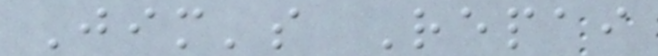Jim's Repai
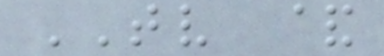TV &
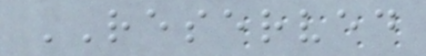RESERVED
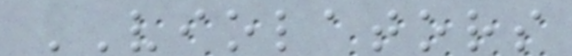VIOLATORS
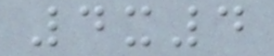4x4
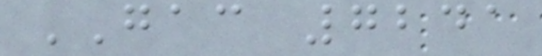GAC 7241
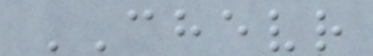CHEVR
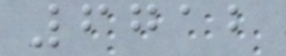6712
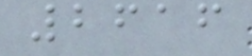2616
